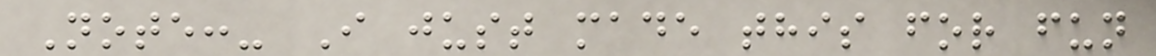Note:- I just made this for fun
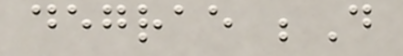degrae ;D
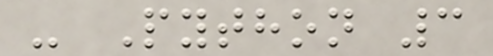- Python 3
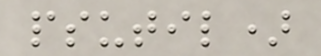psutil)
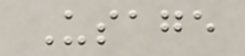Usage
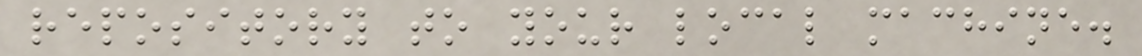repository to your local machine.
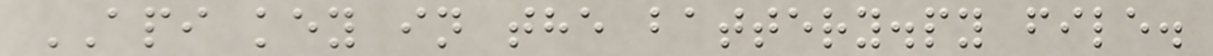API key in the battery.py file.
